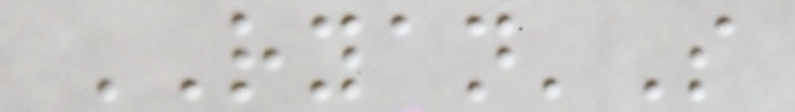RYAN'S
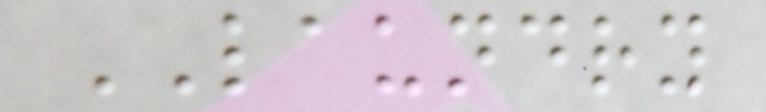LAUNDRY
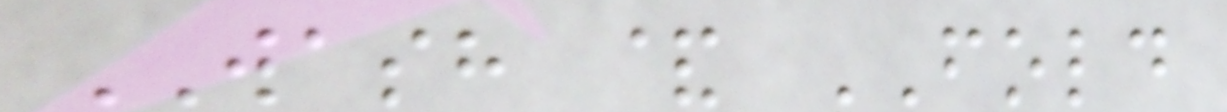WASH & FOLD
